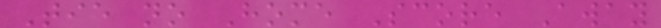Tie no Home Score Away
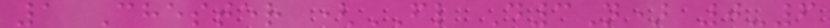1 Chester (FL D3N) 0-6
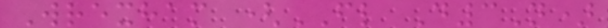Wrexham (FL D3N)
